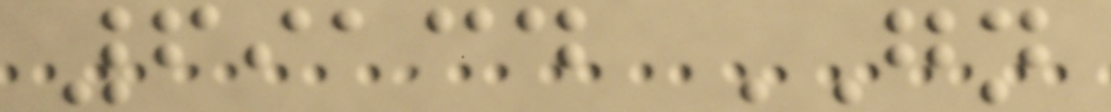69134 GN
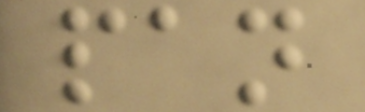pan
